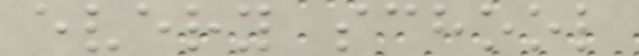every school
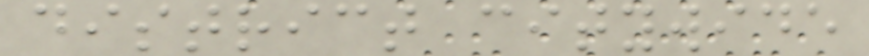district citywide
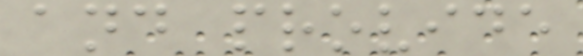and provide
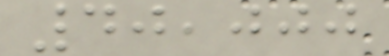40,000
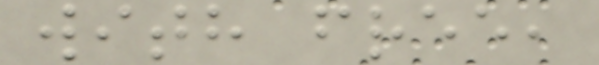with free,
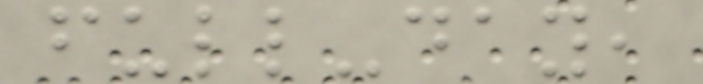full-day,
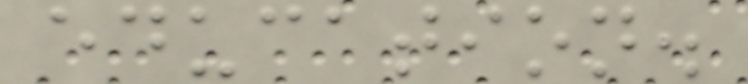education.
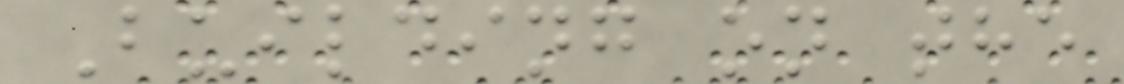Building on the
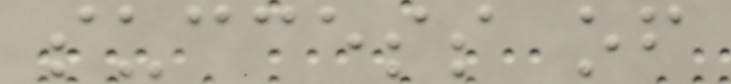success of
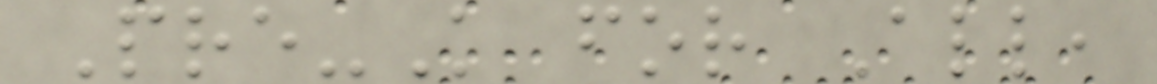Pre-K for All,
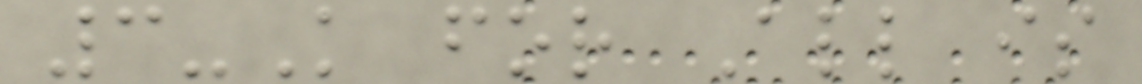3-K for All is
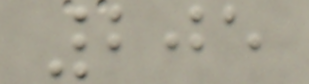205
